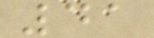41
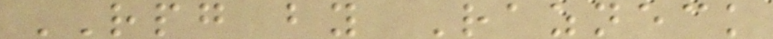RPG by Razneck
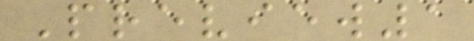Preview1
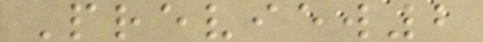Preview2
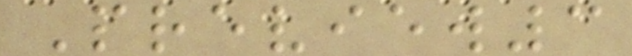Preview3
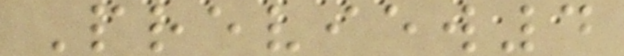Preview4
